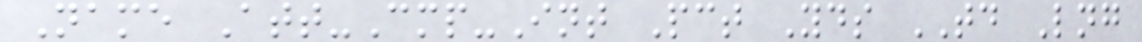Name Att-Cmp-Int Pct Yds TD Lng
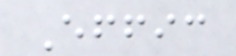Effic
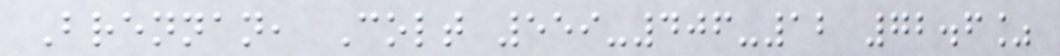Brennan, Colt 559-406-12 72.6%
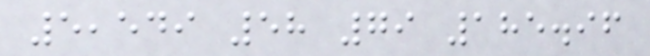5,549 58 79 185.96
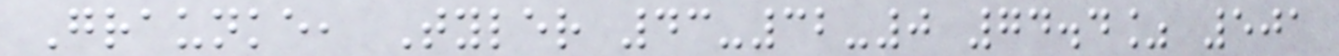Graunke, Tyler 43-32-0 74.4% 501
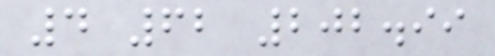4 62 202.99
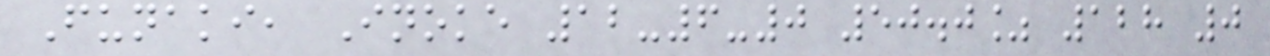Funaki, Inoke 12-6-0 50.0% 128 0
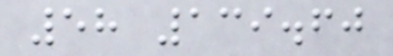58 139.60
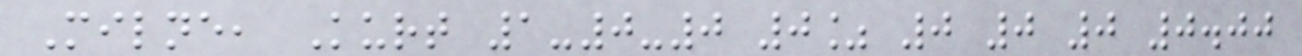Milne, Kurt 1-0-0 0% 0 0 0 0.00
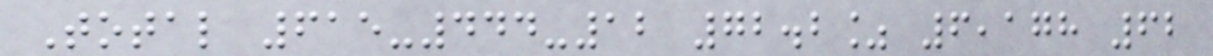Total 615-444-12 72.2% 6,178 62
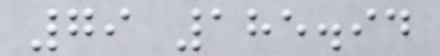79 185.94
